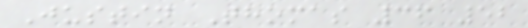Justin Thomas 36 52
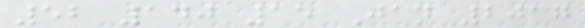52 140 15 Jan 2017
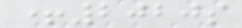+2020s
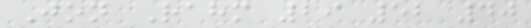Jon Rahm 29 52 40
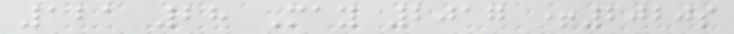121 28 May 2017 +2020s
